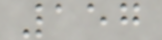157
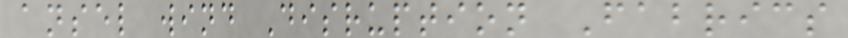ansel wind Disruption Fabrics
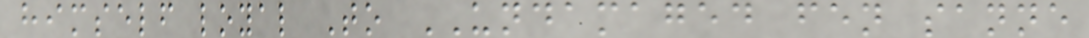himself loyal To UNDAMAGED fen sanne
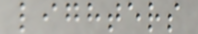lighters
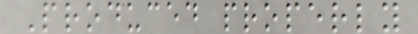Produced properly
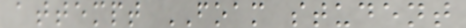attempt FOAM student
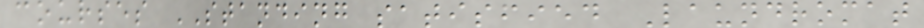courses STANDING satisfied Laundromat
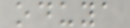oduya
